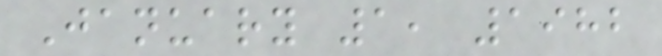January 1, 1982
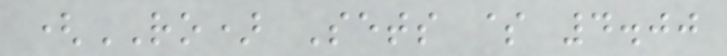(RO) Sets $ 4.00
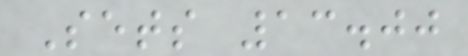Sets 13.00
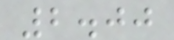2.00
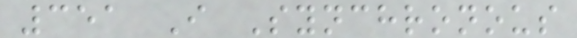351 I Synchronous
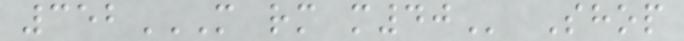352M RM M40 Shop
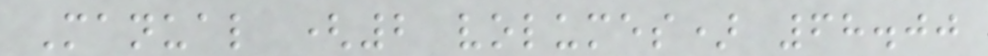Manual (2 volumes) 68.00
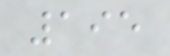195
